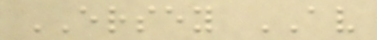ERSEY AV
